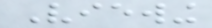Viewing
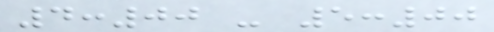4:00 - 5:00
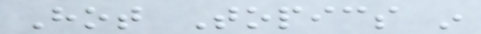Hot Topics in
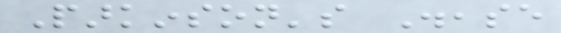Parkinson's Disease
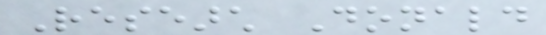Research Donald
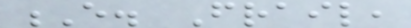E. Frail,
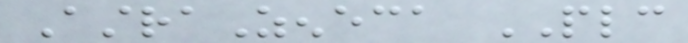AstraZeneca PLC
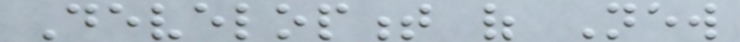Development of New
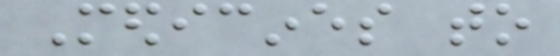Medicines to
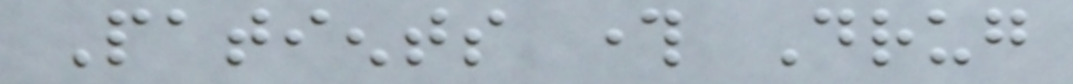Patients through Drug
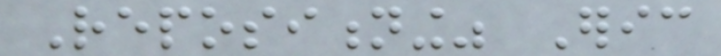Repositioning" Eric
